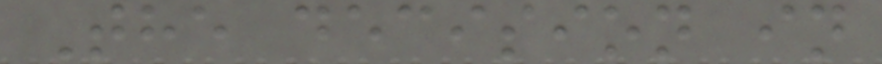The decision in
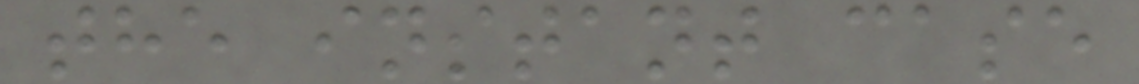the instant case
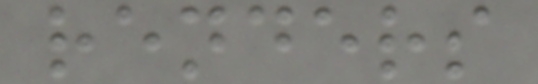renders
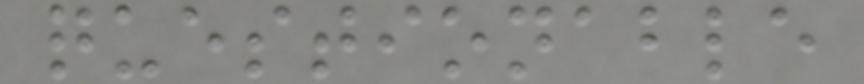questionable
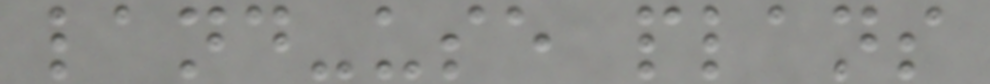land-use plans
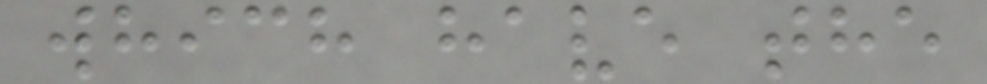which have the
